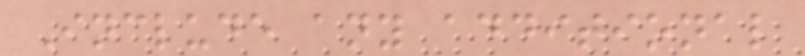Include any additional
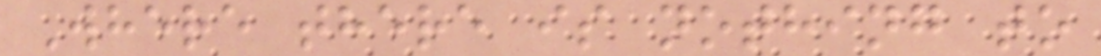Where there is nothing to
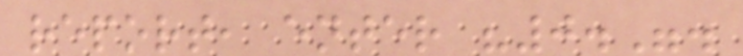report, enter "0.".
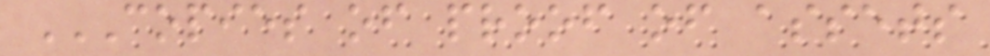COPIES OF PROOF OF ASSETS
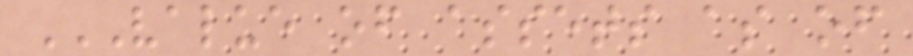VALUE OF ASSETS AS OF
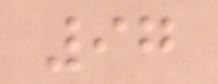97
